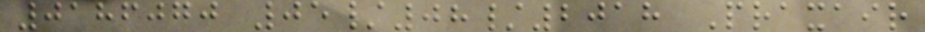0186070 05/08/2018 Praxair
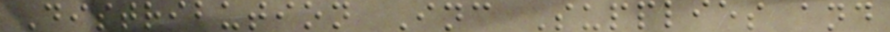Distribution Inc Supplies and
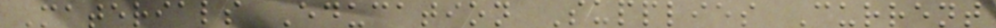Materials Education Supplies Current
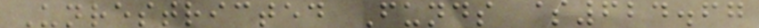Unrestricted Funds $624.67
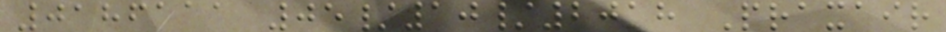0186111 05/10/2018 Praxair
